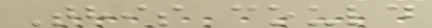This could
